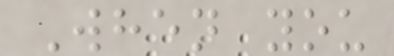When you
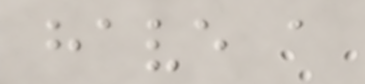have a
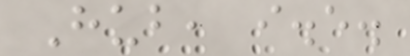Hub, i.e.
